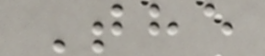The
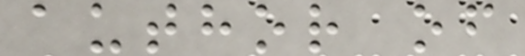author of
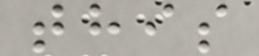this
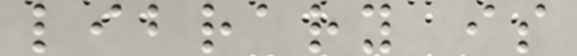library is
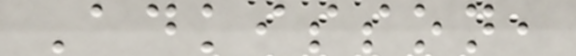Adkisson,
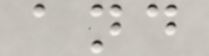and
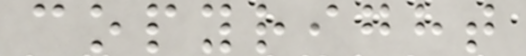copyright
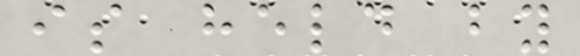is held by
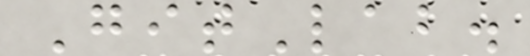GitLab.
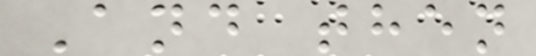And then
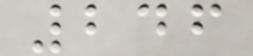246
